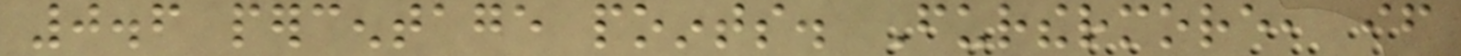0.6 percentage points. Furthermore, if
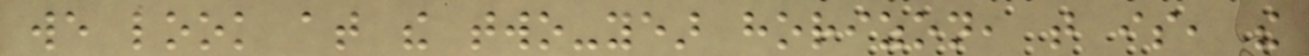we look at the two-year horizon, that is, the
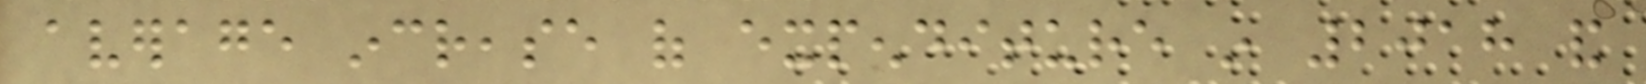average increase of expenditure in 2018 and
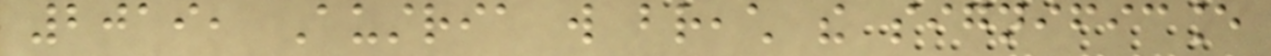2019, Austria will breach the significance
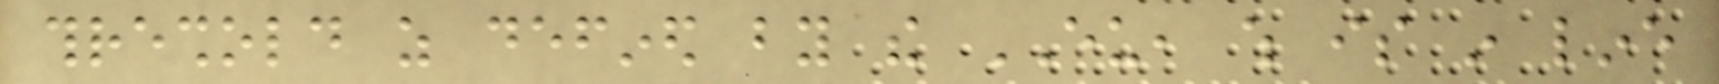threshold as defined by the EU, which is in line
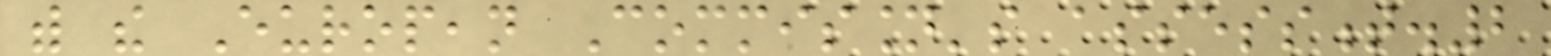with the European Commission's assessment.2
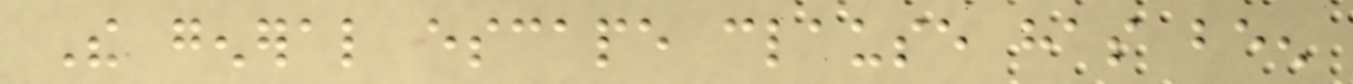The general escape clause has been
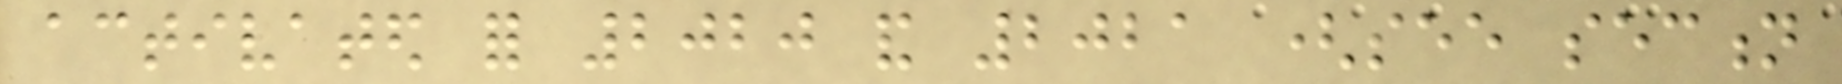activated for 2020 and 2021 (see section
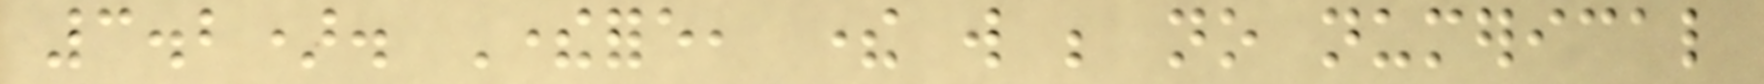3.2). Therefore, there will be no numerical
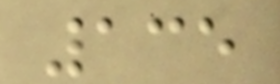135
